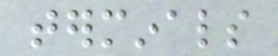terminals
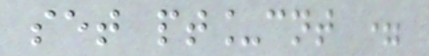set pt_cnt =
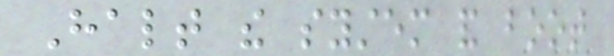Halt the system and boot
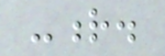-r.
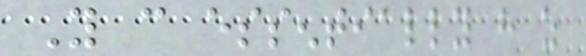You can essentially have as
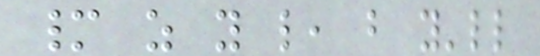many as you like, but you'll
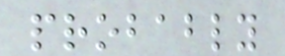probably
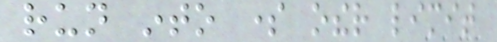run into some other limit
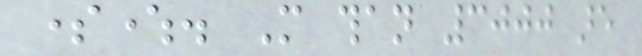somewhere. More than 3000 are
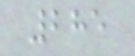285
